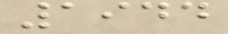1944
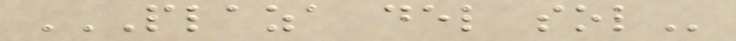PLAZA DEL SOL
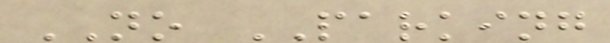NO PARKING
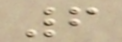6
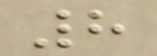8
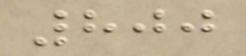800
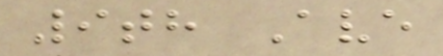9th Ave
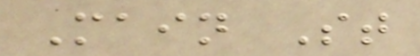Main St
